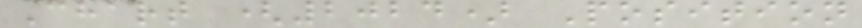Chart (2024) Position
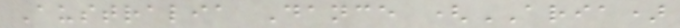Australia Dance (ARIA)
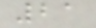21
